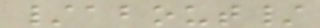/about/
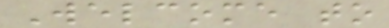Welcome to
